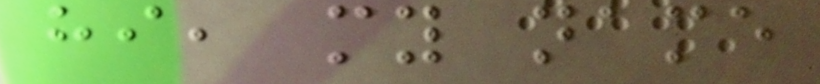hi, my name
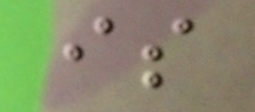is
